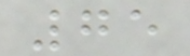75
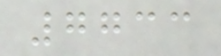7733
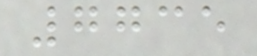7735
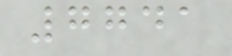7741
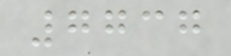7737
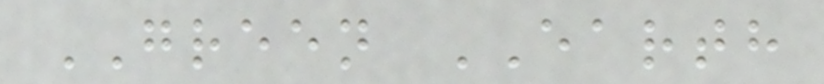GREEN EARTH
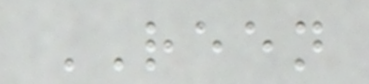REEN
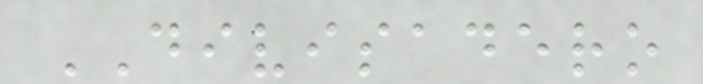DIVISADERO
